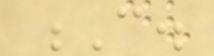C.
